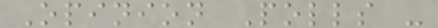Opinion Polls -
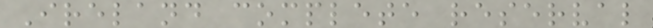Ireland complete reserval
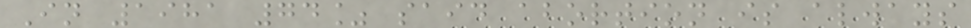In 1981 74% said abortion is always
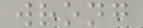wrong
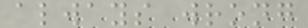always wrong
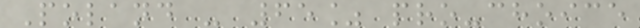Poland - 65% pro-choice
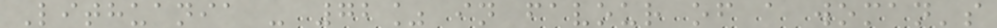Lithuania - 72% in favour of a woman's
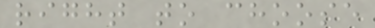right to choose
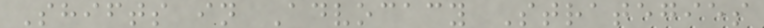Shifts in Advocacy Strategies
